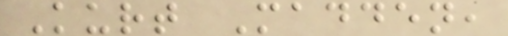Kurt Madden,
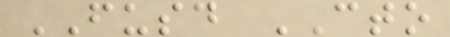FUSD CTO
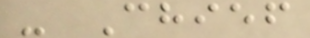- Chief
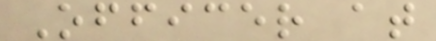Officer at
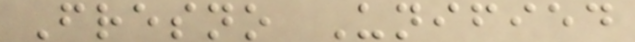Fresno Unified
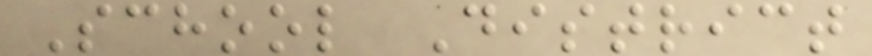School District
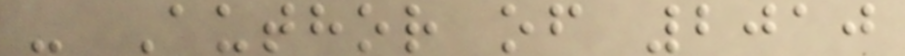- Author of 2010
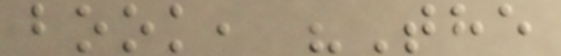book, "The
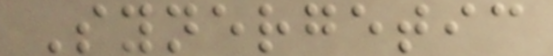Synergetic
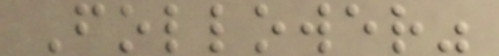Follower"
